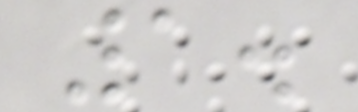1.
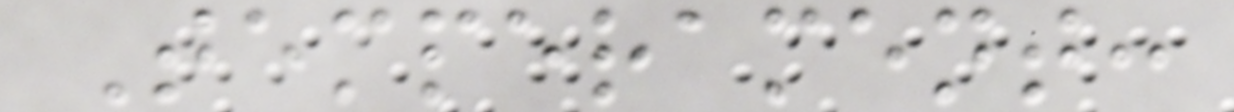Temperament:
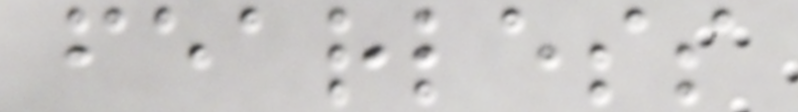fearless
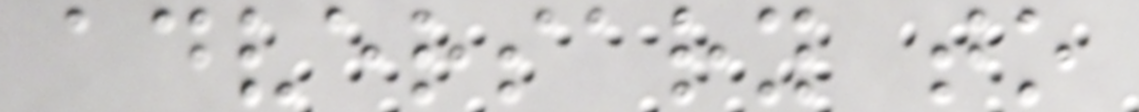adversary to
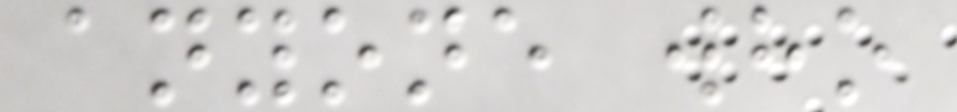anyone who
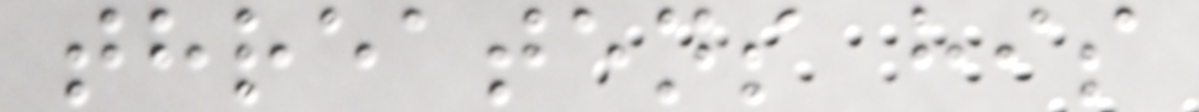threatens his
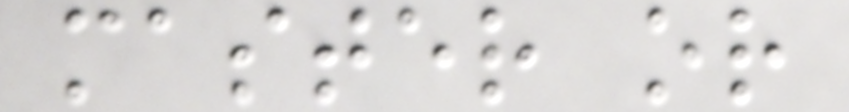master or
